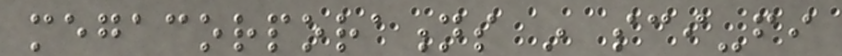megacorporations in sci-fi
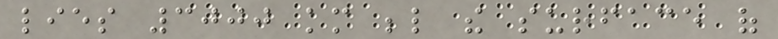lies 3000 km below the surface of
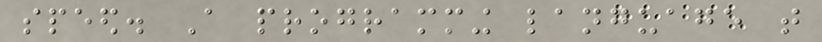speed. A programming language that
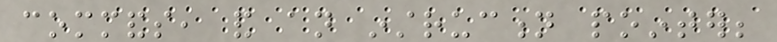commands, and an instruction pointer;
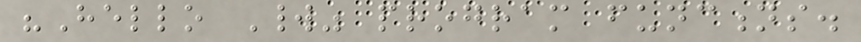"Hello World" program functions.
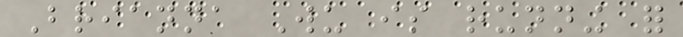Brianna Wu is running for
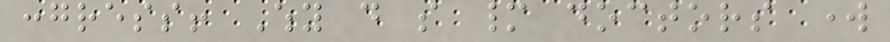congress! Why do so many doctors work
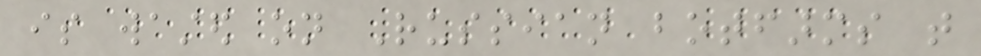is wasted on Russian botfarms that
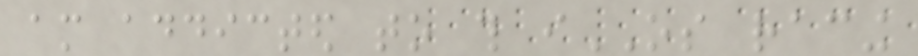am addicted to this iOS racing
